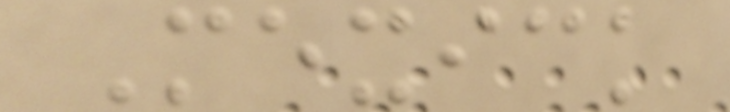Mexick
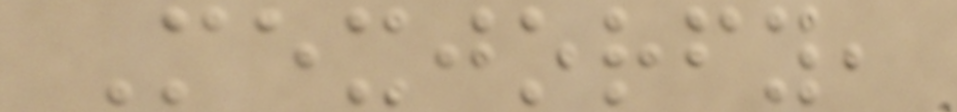Mexjorfy,
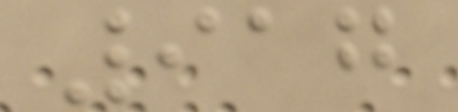917
